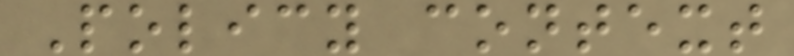Policy context
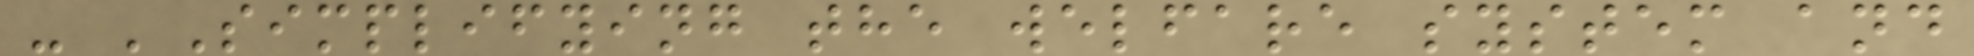- 'Simplifying the welfare system and
